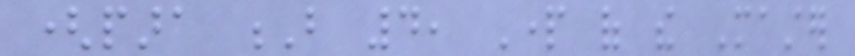(para B 4, Part of the Master
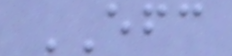EFC
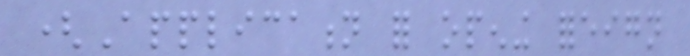(Application for opening foreign
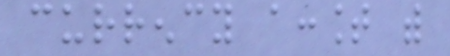currency account with
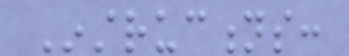Instructions:
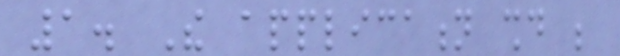1. The application should be
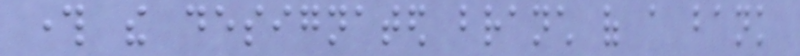through the designated branch of a bank
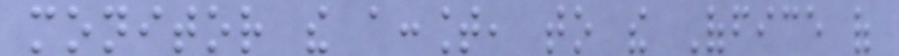monitor the account, to the Office of
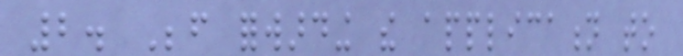2. Before forwarding the application to
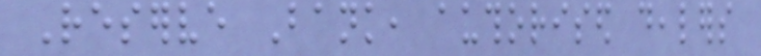Reserve Bank, authorised dealers
